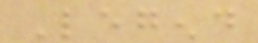Legend
